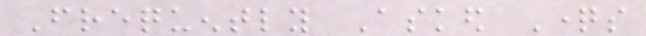Frequently Asked Questions
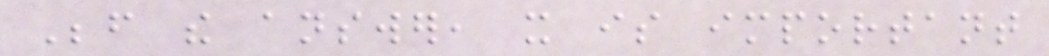Before the answer, it is important
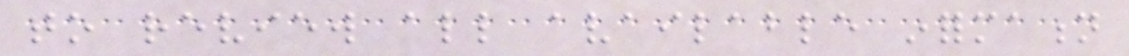to review all available information
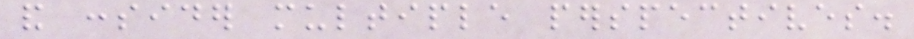and consider multiple perspectives.
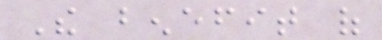The benefit of
